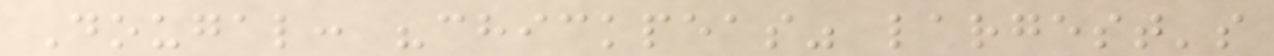Dougal: "chickpeas" largest's
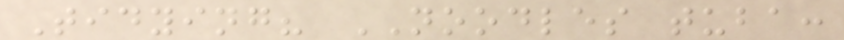Tidying? NOODLES tuba:
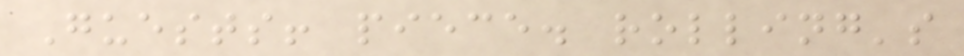Guests! piece. rolling's
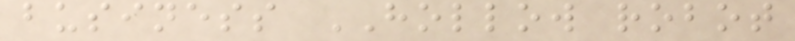business HOLLOW robot
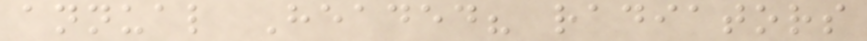annual Headed? radiators
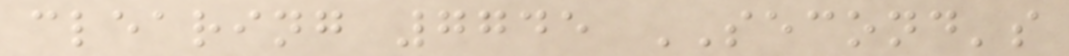clearing 7745 SECOND's
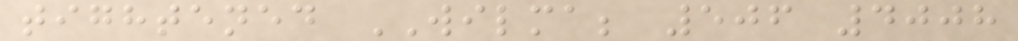tightened WILMA; 506 4008
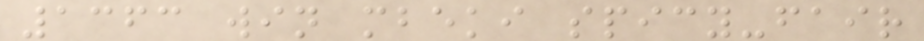1363 win mbeki spicy-fair
